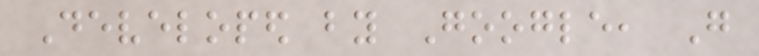Developed by Google, Go
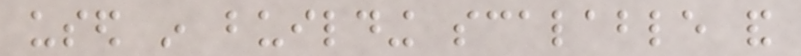used in building scalable and
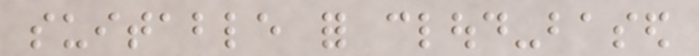suitable for cloud-based
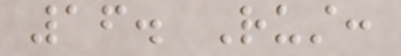16. Rust:
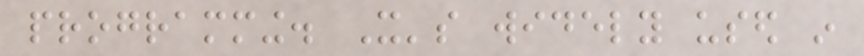programming. It's widely used in
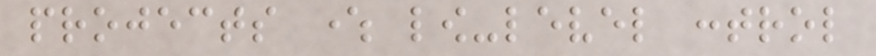projects where low-level control
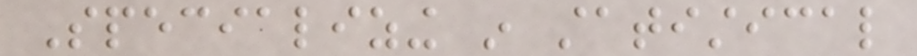Specializing in statistical
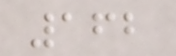162
